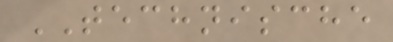TECHNISCHE
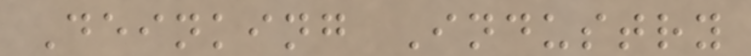Deinking Industry
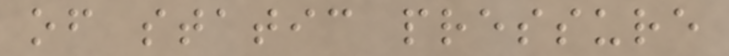of static pressure
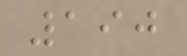190
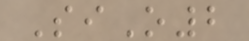SiO2
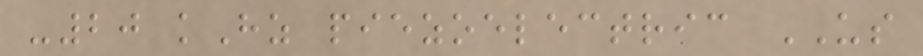-20 kHz piezoelectric US
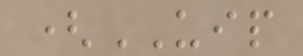(UIP
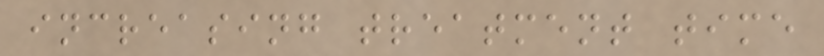increasing treatment time
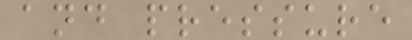and pressure
